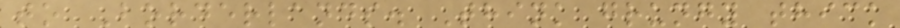to Borderlands. Think grungy thick
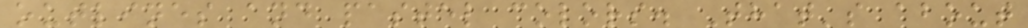outlines and pastel colors. That's about
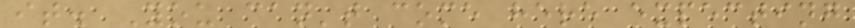it. You can't come here expecting
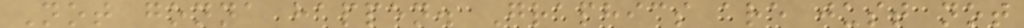Not gonna happen. Graphics are just not
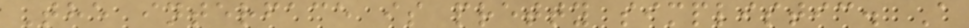The interface is pretty simplistic. A
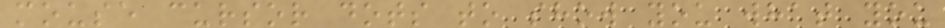mouse cursor dots to show you what you
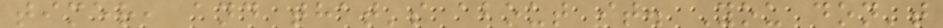timer, and that's about it. You don't
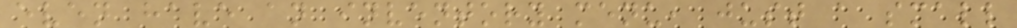even have an inventory menu, just a small
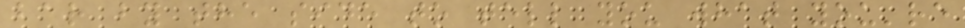bar by the side to tell you what you're
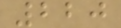220
